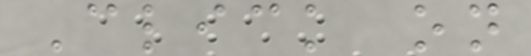Click on
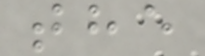the
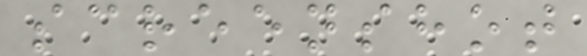screenshot
